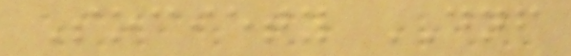Society DNF
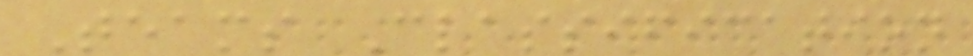Teams Classification
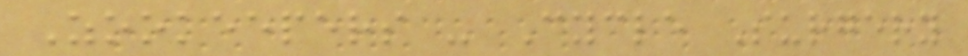Zookeepers - Cycle Surgery
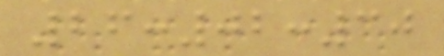26:02:30
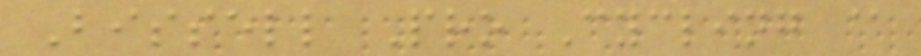Bissell Pro Cycling @
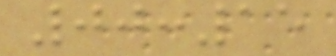00:15
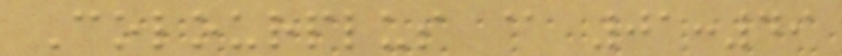Colourplus @ 01:49
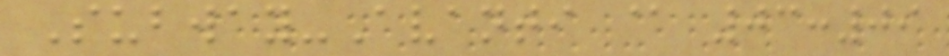Subway-Avanti @ 03:09
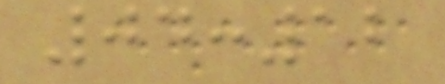04:12
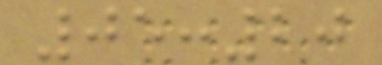05:20
